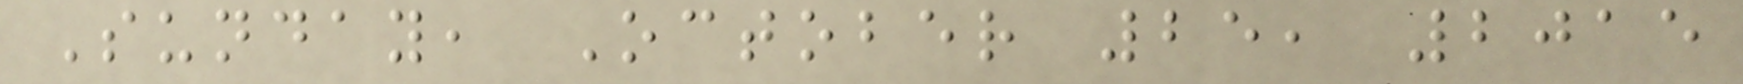Sunday, October 25, 2015
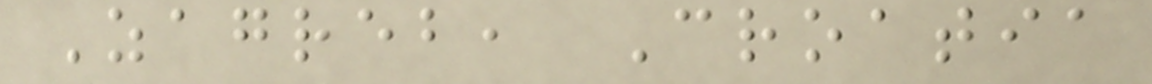Zagreb, Croatia
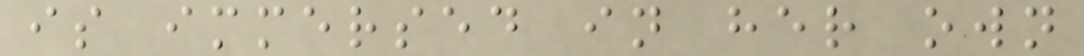is immersed in her own
